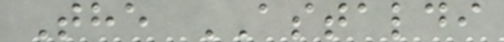The ASTALDI
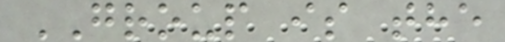GROUP is the
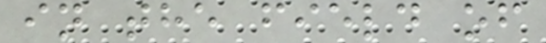in the field of
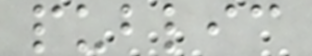public
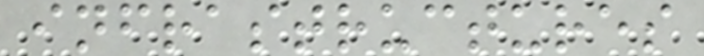infrastructures
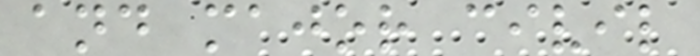and major civil
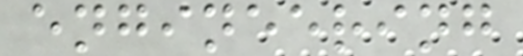engineering
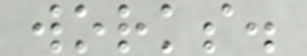works.
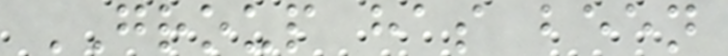GROUP has been
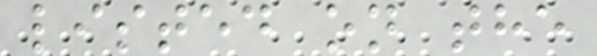listed on the
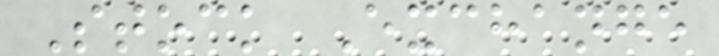Stock Exchange
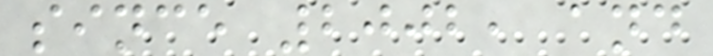since 2002, and
